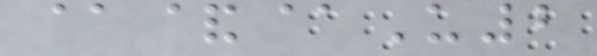@&@U2
